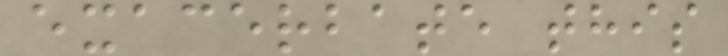exacerbate this
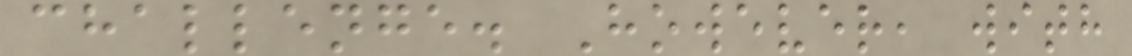challenge. However, with
